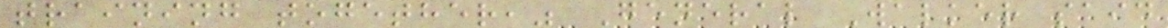training together," General Walker said
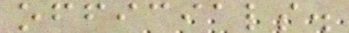officials.
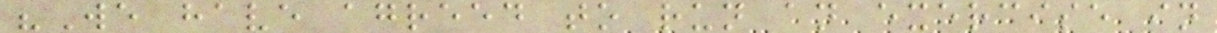"We have agreed to run an exercise in
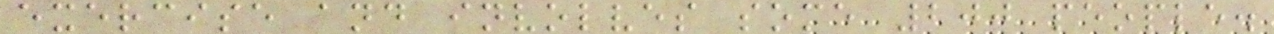exercise and involves some 200 people.
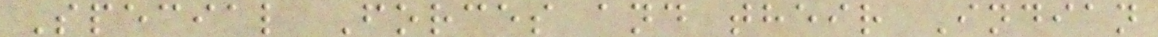Special Forces and their Indian
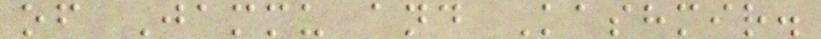of Jammu and Kashmir.
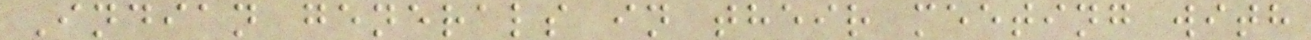Indian generals in their meeting with
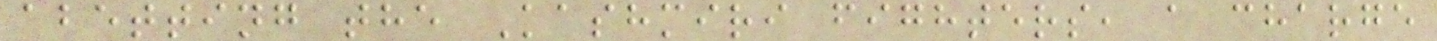abetting the Kashmiri fighters, a charge
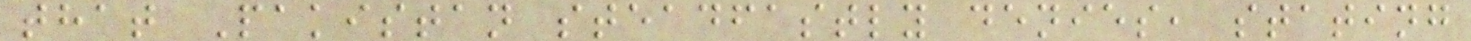that Pakistan steadfastly denies, stating
